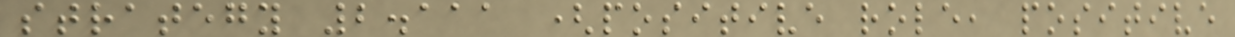strategy 2.111 (positive role, positive
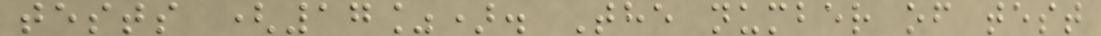tests (17%). The number of test
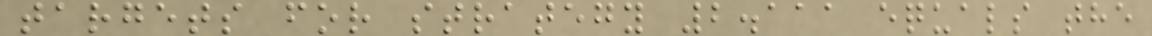targets for strategy 2.111 equals the
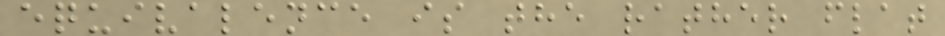equivalence is the rather flat
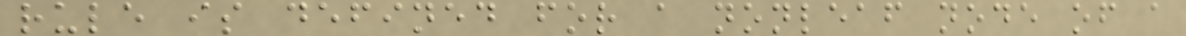rule is defined for a nonleaf node of a
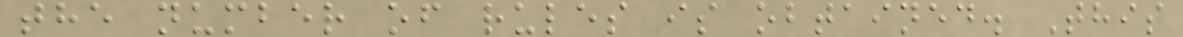the number of rules is obtained. This
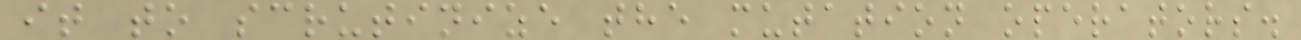it to scrutinize the mutation operators.
